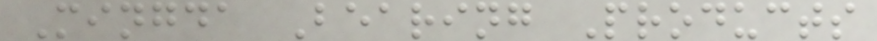Mingda Bearing Products
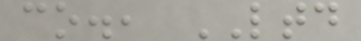co., LTD
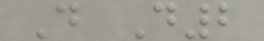D D2
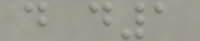d d1
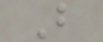B
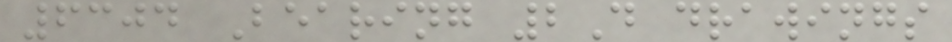6304 Bearing 2D drawings
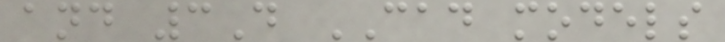and 3D CAD models
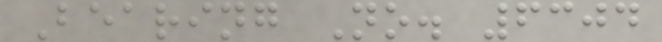Bearing No. 6304
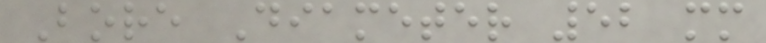Bore Diameter 52 mm
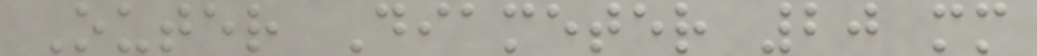Outer Diameter 20 mm
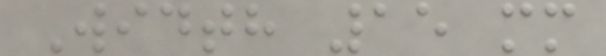Width 15 mm
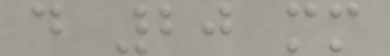d 20 mm
